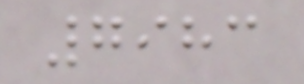7983
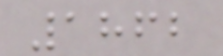1862
